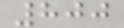800
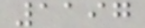1197
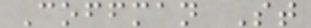Coffman St
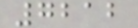7212
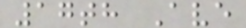17th Ave
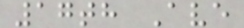17th Ave
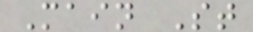Main St
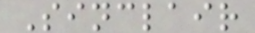Sinclair
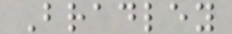Bradley
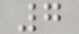7
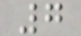7
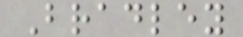Bradley
